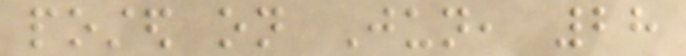posted on Jun, 28
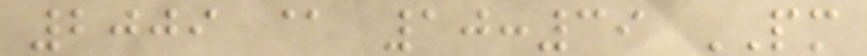2009 @ 10:39 PM
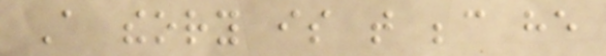A theory is that because he
